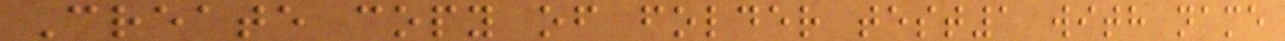Create copy of folder test1 with name
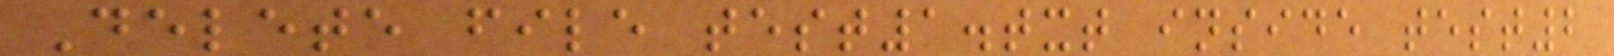Delete file test1.txt inside test2
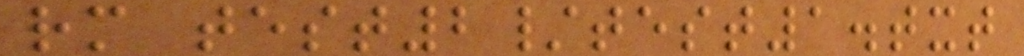rm test2/test1.txt
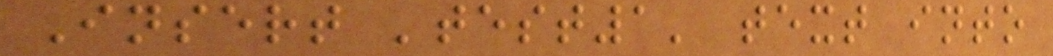Insert 'test1' text into
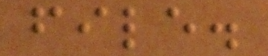file.
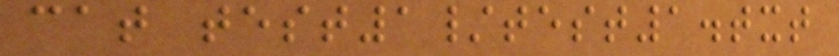cat test1/test1.txt
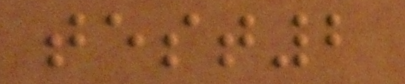test2
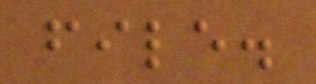file.
